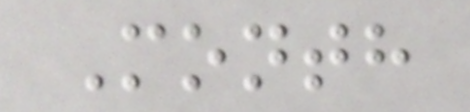Month
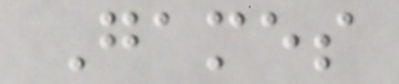Games
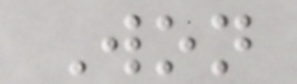Won
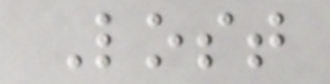Lost
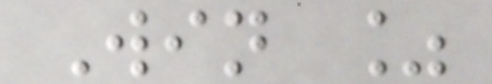Win %
